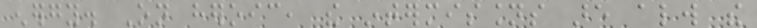energy. On heroic, the intermissions are always the
